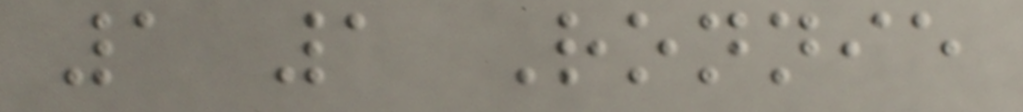1 1 Ronnie
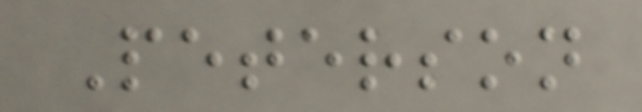Peterson
